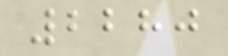2280
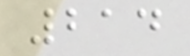214
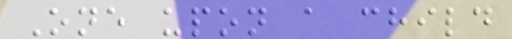One upon a child
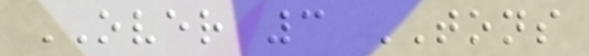OVER 3 TONS
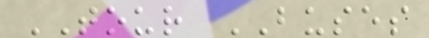TOUR BUSES
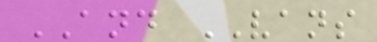AND VANS
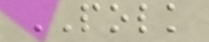POLK
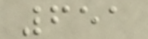651
